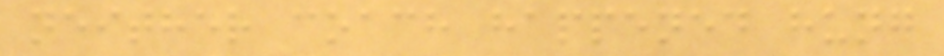neither coach happened hung
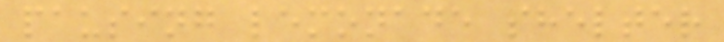pausing lemonade shelter
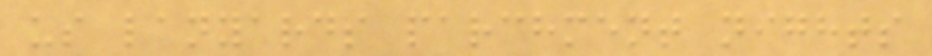us lanyards parchment nights
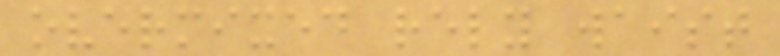overmixed rely waist
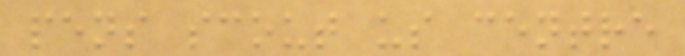pens scout us centre
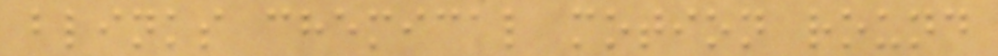blinks chemical motion round
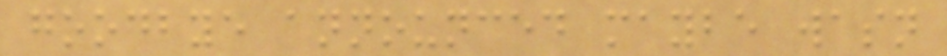goodbye announced maybe wasn
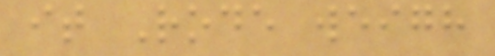it Rode weigh
